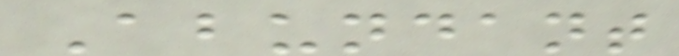Abundant
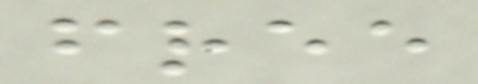free
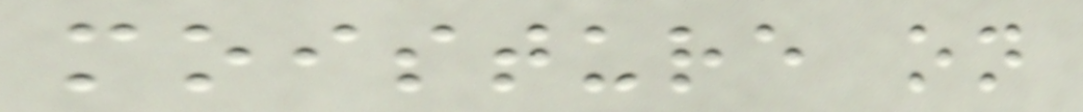moisture on
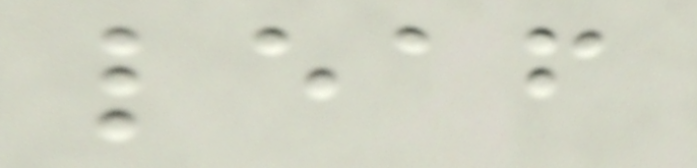leaf
